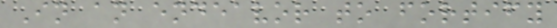In an endeavor to fortify
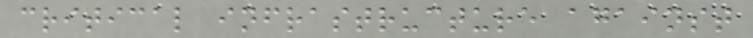critical infrastructure against
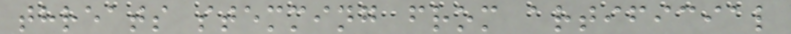threats stemming from artificial
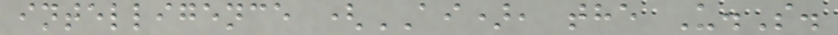intelligence (AI), the U.S.
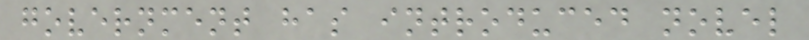government has introduced novel
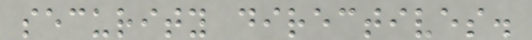security directives.
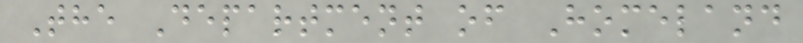The Department of Homeland
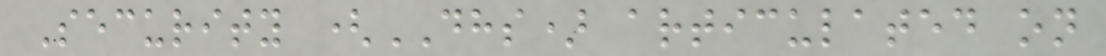Security (DHS) articulated on
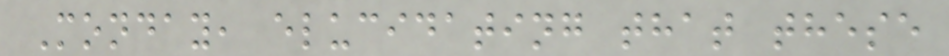Monday, elucidating that these
